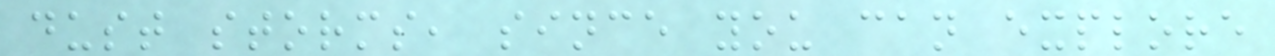dust storms, since you can explore
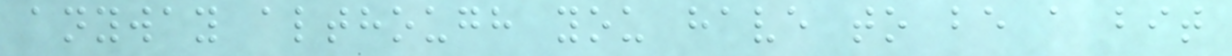anyway although you have to be a bit
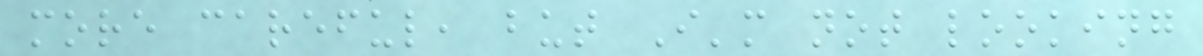more careful, but I'm not looking
